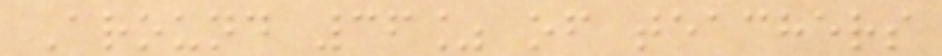Around 36% of teachers
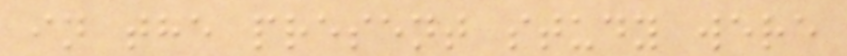in the present study were
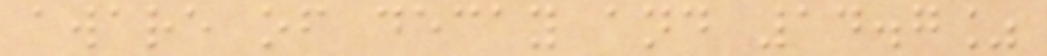aware of decay and 14.7%
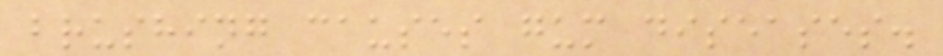brushing causes gum diseases.
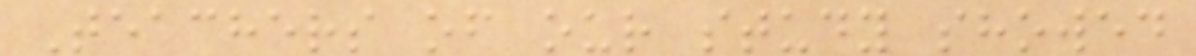Teachers of our study showed
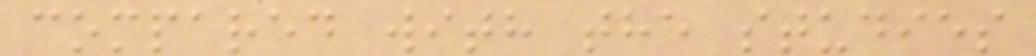compared with the studies
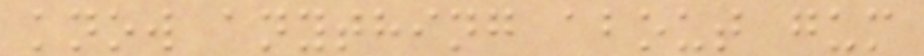know anything about gum
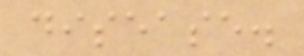disease.
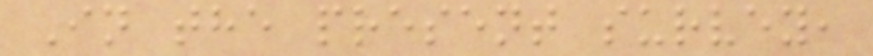In the present survey,
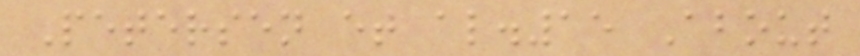Petersen et al.15 About
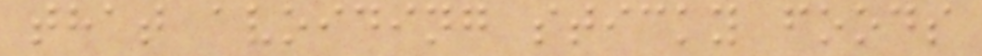that avoiding sticky foods
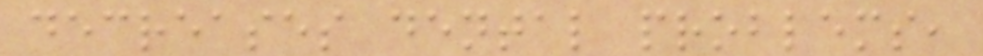decreases dental problems,
